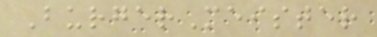BurgerMeister
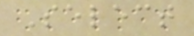Select
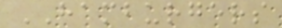HAMBURGERS
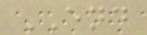END
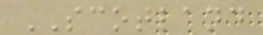SCOTLAND
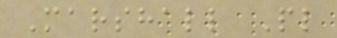Marshall Pl
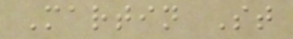Martin St
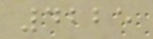4225
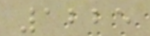1225
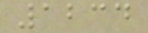1234
